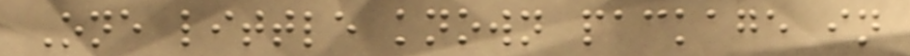One little known package in
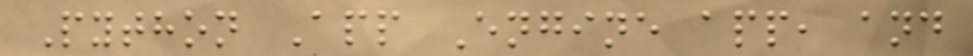Python App Engine app, and
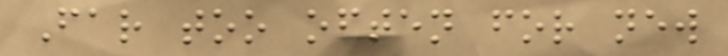Far too often for new
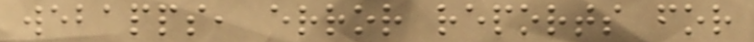webapps, error reports for
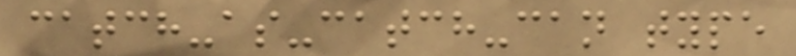catch-as-catch-can type
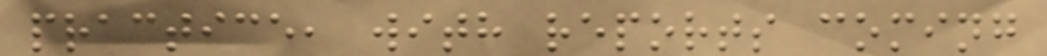practice, with reports coming
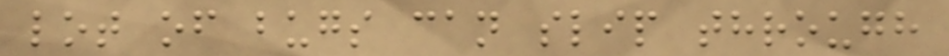lot of bugs can slip through
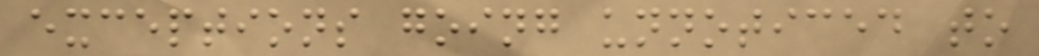exceptions going unnoticed to
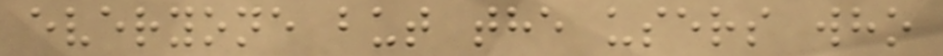everyone but the users who
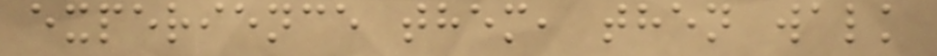experience them, then walk
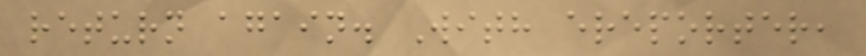return again. With ereporter,
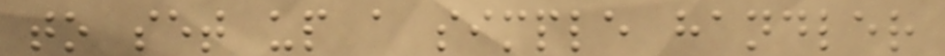to set up a simple handler
